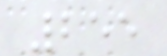255
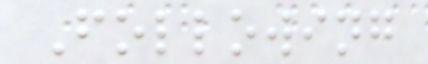Following
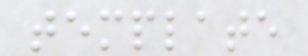template
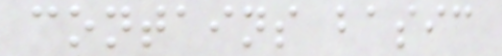contains basic
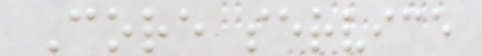Core service
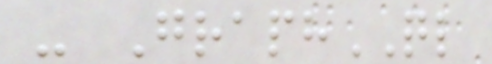- GraphQL
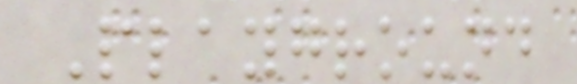Playground
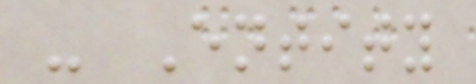- Entity
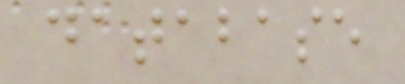database
